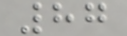87
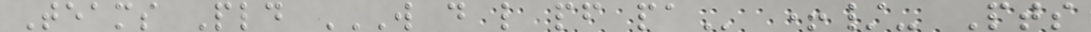Teams Pld W D L PF PA +/- Pts
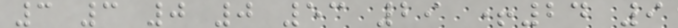3 3 0 0 53 29 +24 9
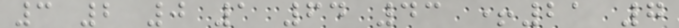3 2 0 1 64 43 +21 7
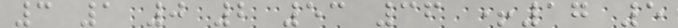3 1 0 2 53 36 +17 5
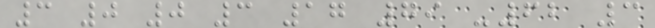3 0 0 3 17 79 -62 3
